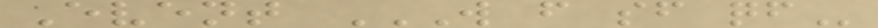Event W F SF QF
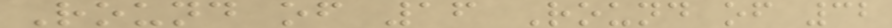Round of 16 Round of 32
